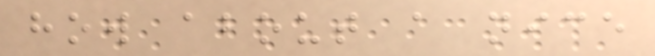how about a nice
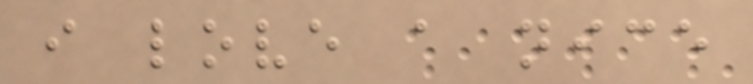i love a nice
